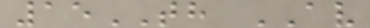15TH AV
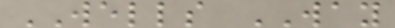WELLS WAY
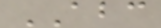ABC
